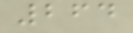264
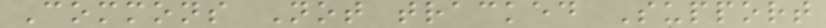Commons Not tracked Support
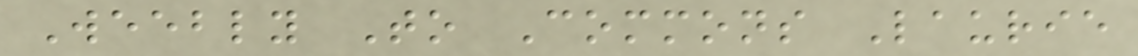Weebly To Commons Laurie
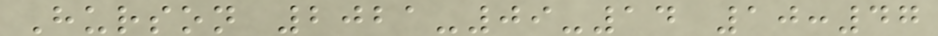Hurson 2021-09-14 10:47
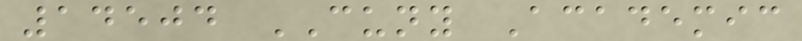14504 CUNY Academic
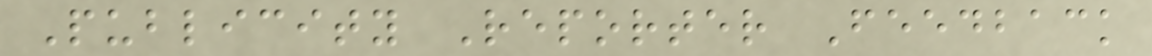Publicity Reporter Feedback
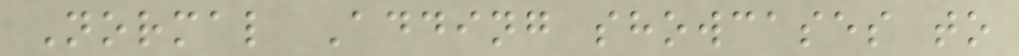Normal Adding showcases to
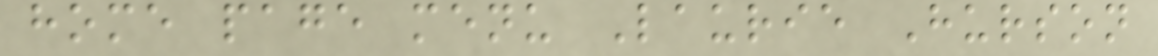home page menu Laurie Hurson
